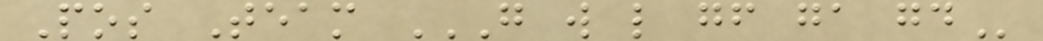Pos Team G W L GF GA GD
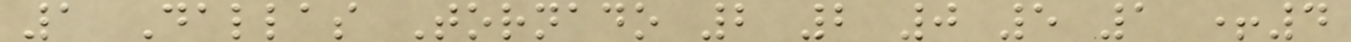1 Dallas Tornado 2 2 0 5 1 +4
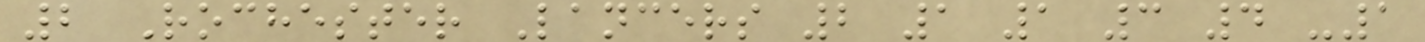2 Rochester Lancers 2 1 1 3 4 -1
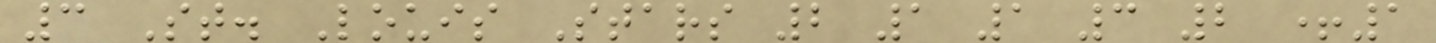3 St. Louis Stars 2 1 1 3 2 +1
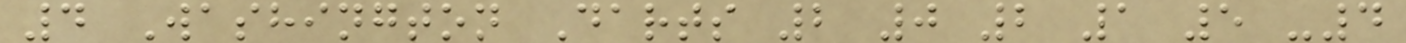4 Washington Darts 2 0 2 1 5 -4
